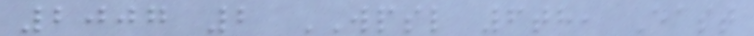2007 2 WPSL 6th, East
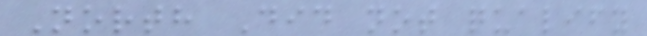North Did not qualify
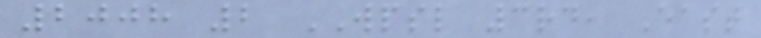2008 2 WPSL 3rd, East
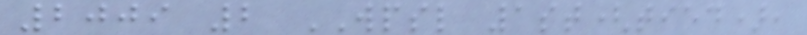2009 2 WPSL 1st(tied),
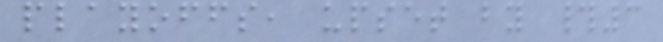playoffs, upset by #3
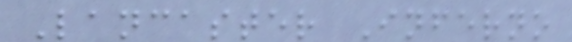Lancaster Inferno
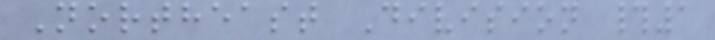Northeast Division #1
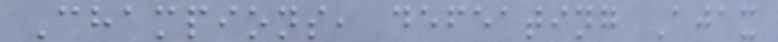Champions, defeating Ajax
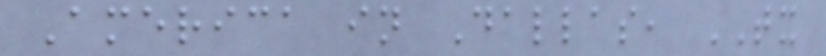America in Dallas, TX
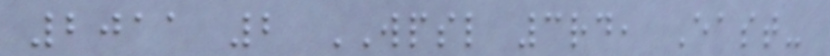2011 2 WPSL 3rd, East-
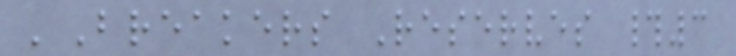'Breakers Reserves #3
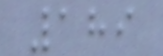189
